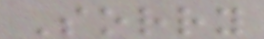Sorry
